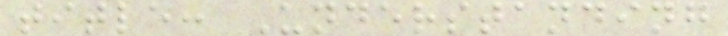title: Understanding
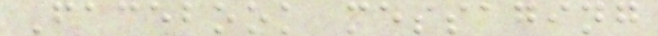Facebook messaging
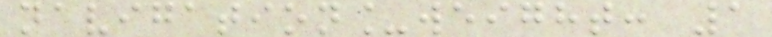navigation_weight: 1
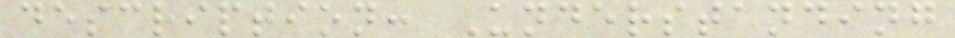description: Understanding
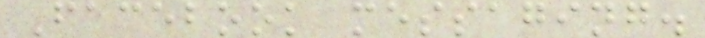Facebook messaging.
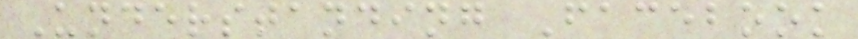Understanding Facebook
